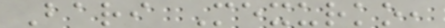Bari Mexurko,
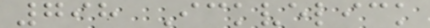798 Ickvelick
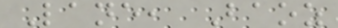Lane, Baoz
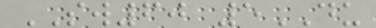SW60 5DU
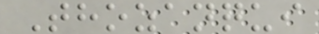Thozanqui
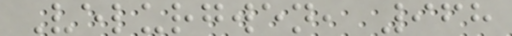Velurgwen, 968
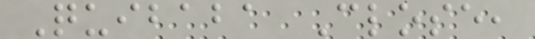Quibaba Close,
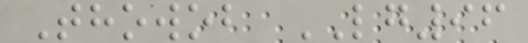Thowob LG96
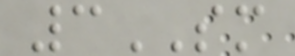3SM
